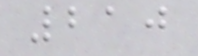210
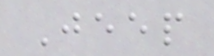Jeep
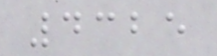4325
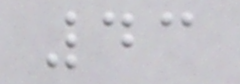43
